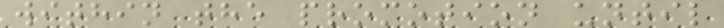within the promotion until
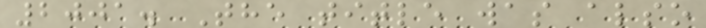2001. The title was also
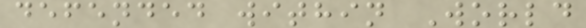defended within World
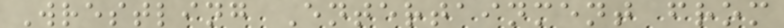Wrestling Entertainment from
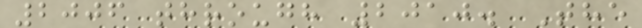2006 through 2010. The
